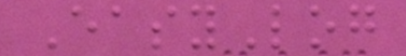EasyLog
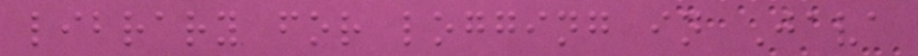library for logging in Java
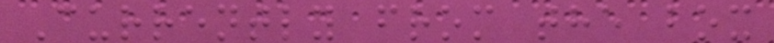Currently from the box
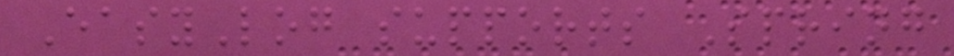EasyLog supports Spring
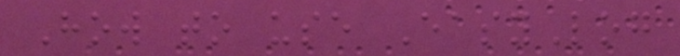How to use EasyLog
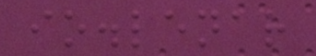io.lenar
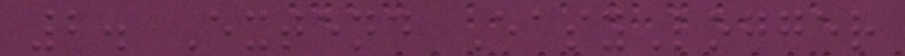2. Extend EasyLogger
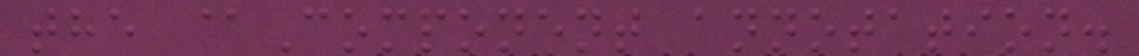the @Component annotation.
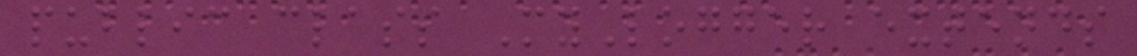public class MyLogger extends
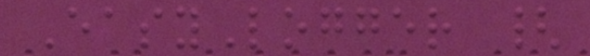EasyLogger {
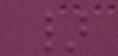}
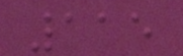115
